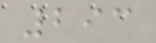293
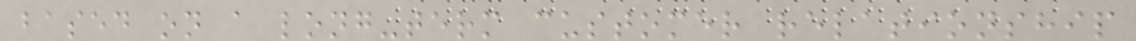based on a long-term customer relationship
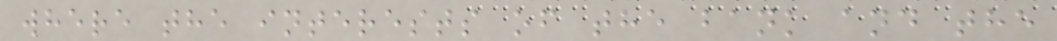where the interests of the bank and the
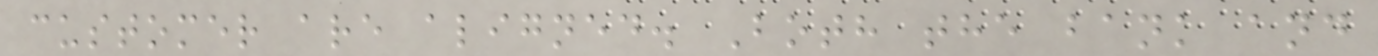customer are aligned. Both the bank and
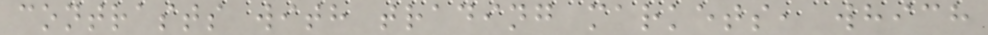contrasts with trading markets, which
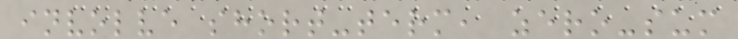involve short-term, zero-sum
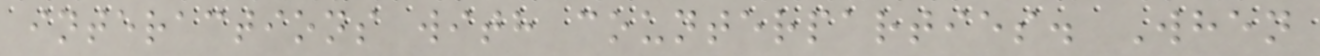interactions with counterparties. When
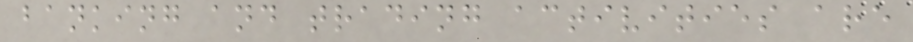banking and trading activities are
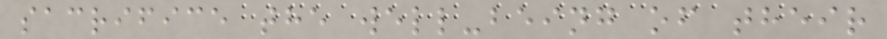sacrifice the well-being of their
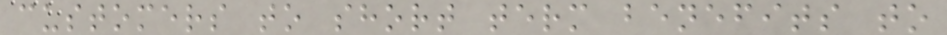customers to short term benefits to
